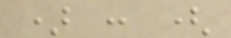) : (
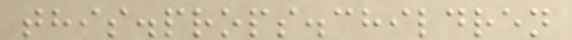this.props.children
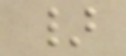}
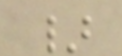}
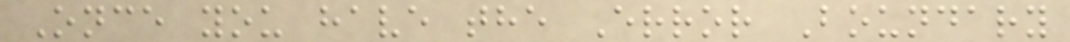Once you have the Error Boundary
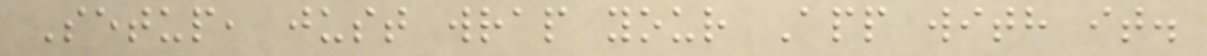Setup, just wrap your App with it.
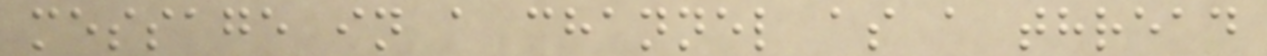message in a channel as a thread
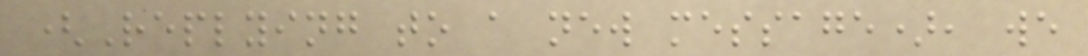(Replying to a new message), we
